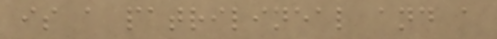is a patrilineal and a
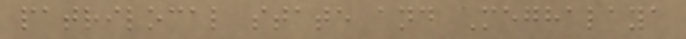patrilocal state and Meghalaya
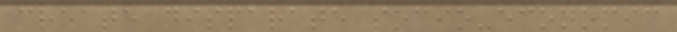create disparate socio-economic
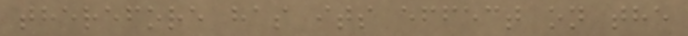therefore has its effect on the
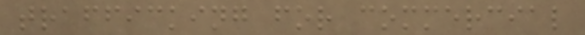trafficking for commercial
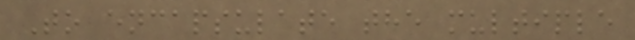To encapsulate the multiple
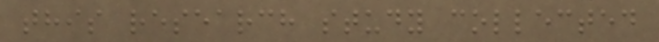this research study collected
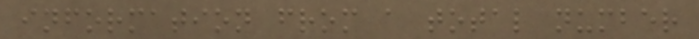information from a total number
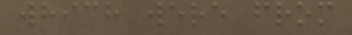which were from
